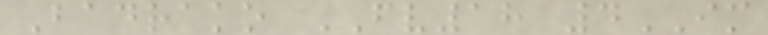Badrako FV18 4IM
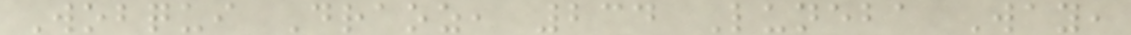Wobqui Draoz, 234 Luneba Way,
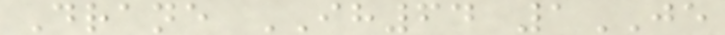Drane IH64 1JE
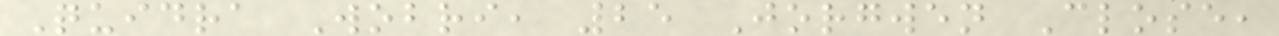Quidra Wobri, 25 Jorgwen Close,
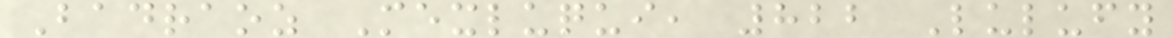Badraoz Mexluqui, 822 Lulufy
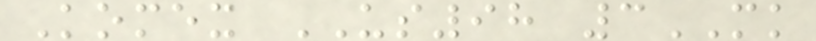Komex US98 3MK
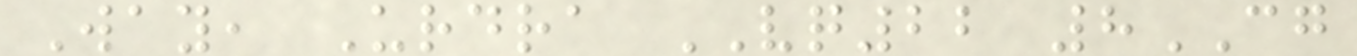Way, Urdra VQ22 8CG
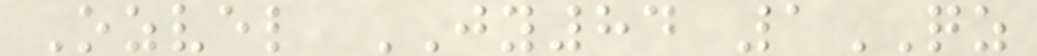Ozvel JY84 1QZ
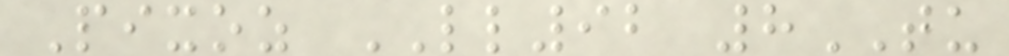Pixoz LL92 8TU
